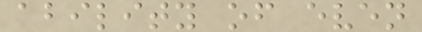ability of even
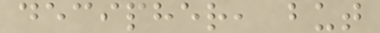decipher, but
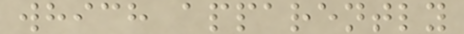which apparently
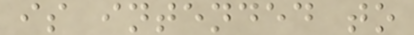is intended to
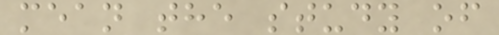mean the study of
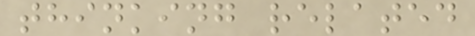thinking related
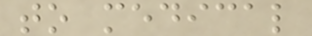to medical
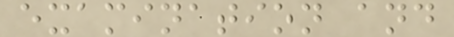examination and
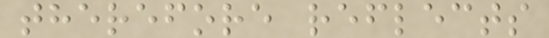therefore reflects
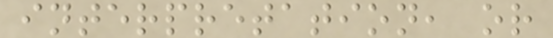interpretation, or
